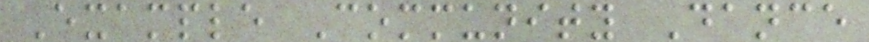Example Community Dance
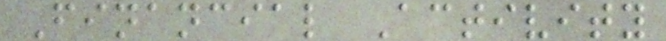Financial Activity
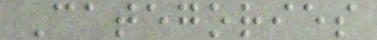Categories
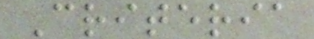Criteria
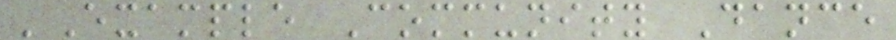'Example Community Dance
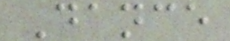Dance
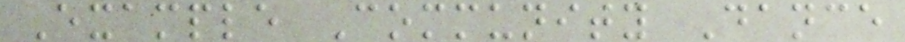Example Community Dance
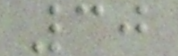30
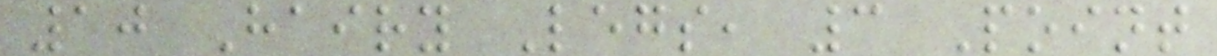10 Hairy Legs, 3 Point
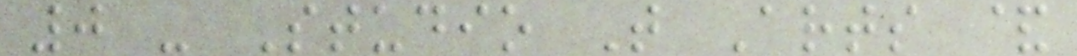0 - Studio T Arts &
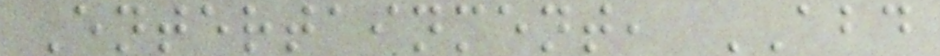Entertainment, ABD
